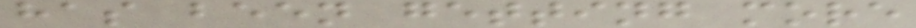has been getting more
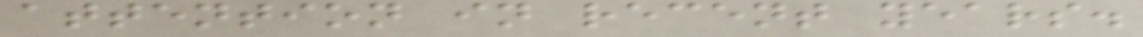attention in recent years.
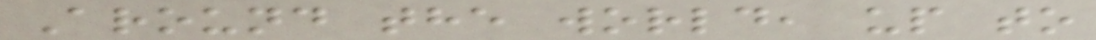Around the world, up to
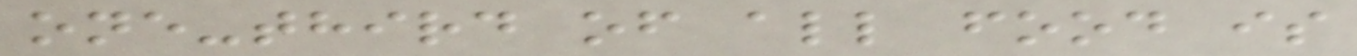one-third of all food is
